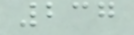237
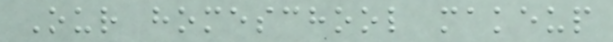Our homeschool makeup
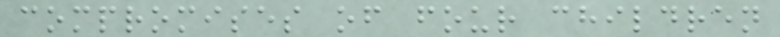compromises of four children
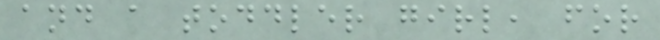and a toddler girl, for
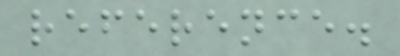reference.
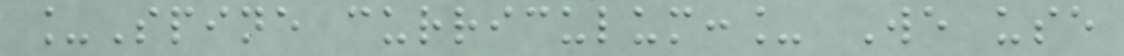_Spine curriculum:_ We use
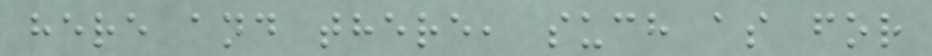here and there, such as for
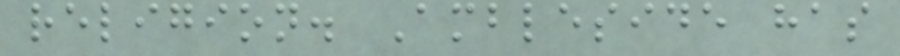religion. Ambleside has
